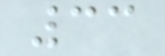33
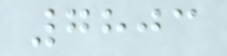7803
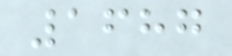1687
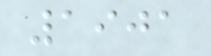1901
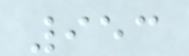953
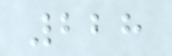228
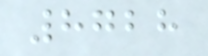8728
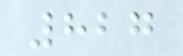827
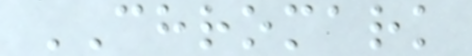CHROMARK
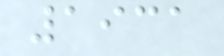1931
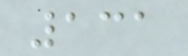131
